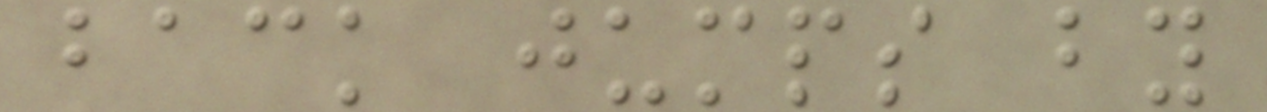back jumps by
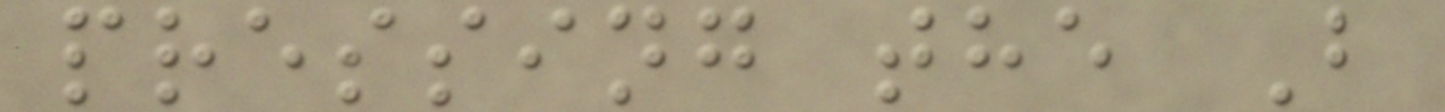pressing the B
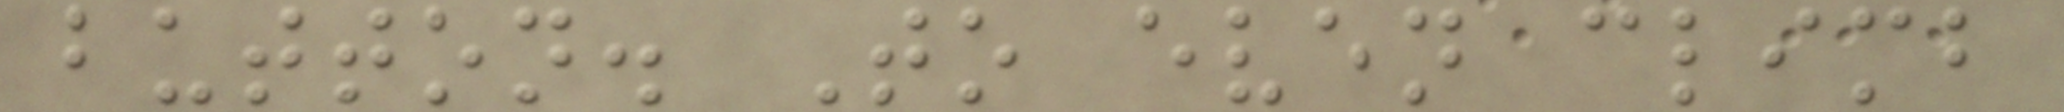button. To even climb
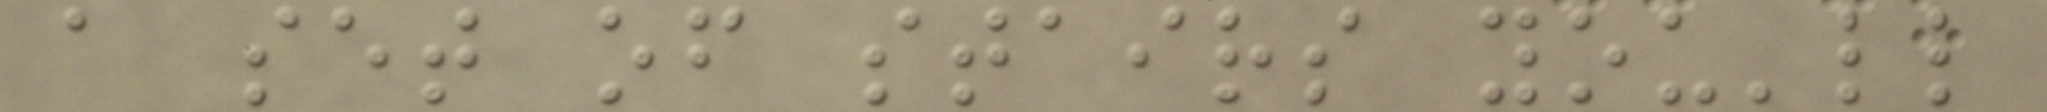a set of stairs you'll
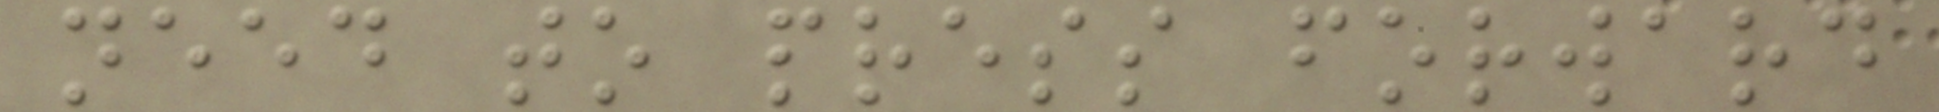need to press forward
